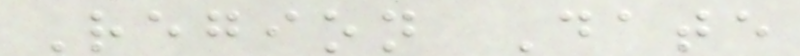Region Date
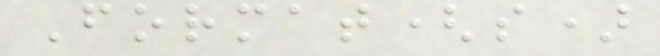Format(s)
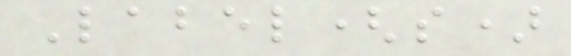Label(s)
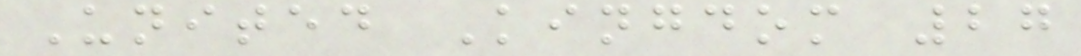United Kingdom 27
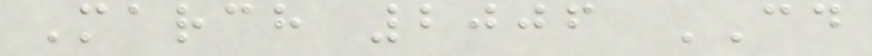March 2006 CD
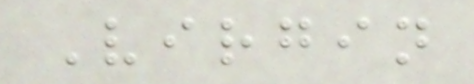Virgin
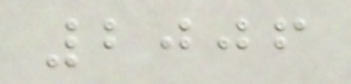2006
